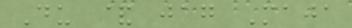Du & jag Maja
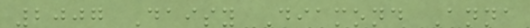2007 Daisy Diamond Anna
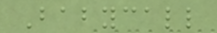Babycall
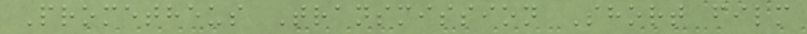Prometheus Transmission Short film
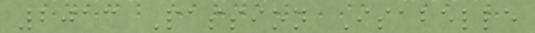2013 Passion Isabelle
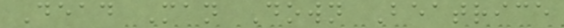Dead Man Down Beatrice
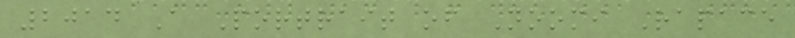2014 A Portrait of Noomi Rapace
